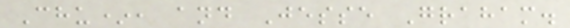Chu*, and Jesse Graham.
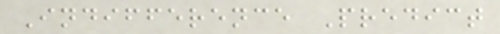Indifference Predict
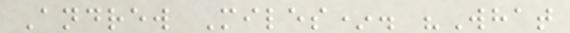Andrew Miles*. "What
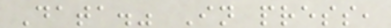Data." In press,
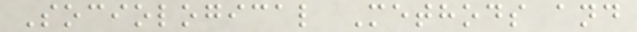Sociological Methods and
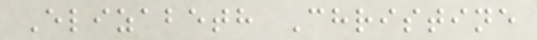Elizabeth Christine
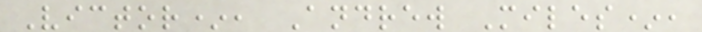Victor*, Andrew Miles*,
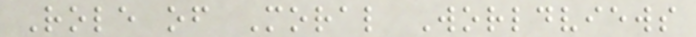Role of Moral Worldviews
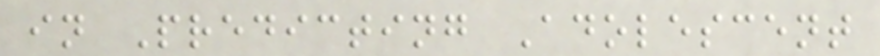in Predicting Adolescent
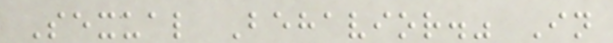Sexual Behavior." In
